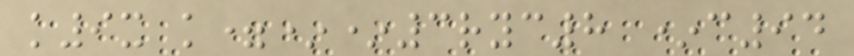k9x k=**3ryc8 *c94
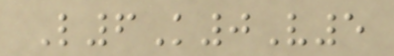L6K0V5
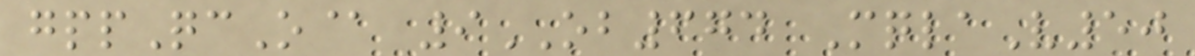gppQcO@ 9OB674 MqlaV50
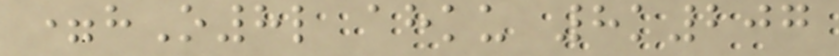=hO8l ahku 8k207
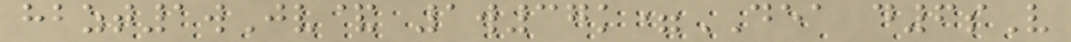hbzt1wJv& 1w37k=DEA d6sV
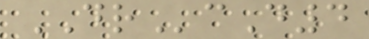DRcD4
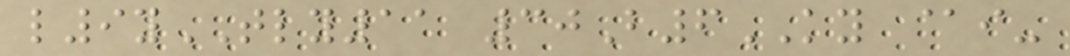l9yTLY11 30B6KY @i-
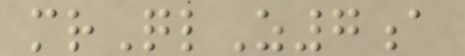mrQlZ7a
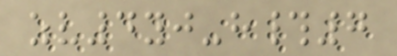zv4yj-h#7
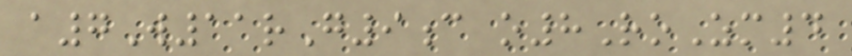a7W11rG9c o8RoZm4
